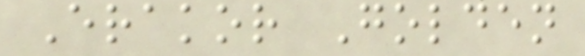Erakor Golden
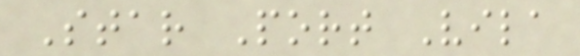Star Port Vila
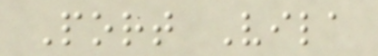Port Vila
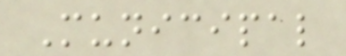Municipal
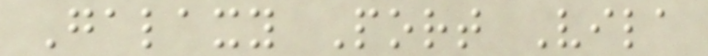Galaxy Port Vila
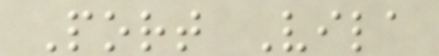Port Vila
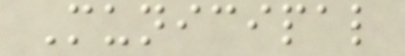Municipal
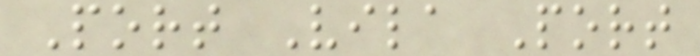Port Vila Port
